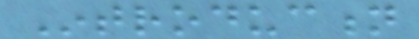Introduction
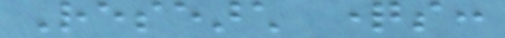Research questions:
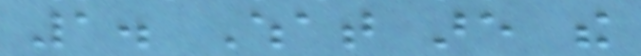1. What are the
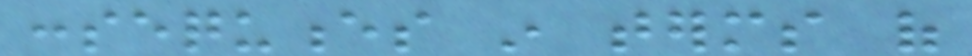consequences in terms of
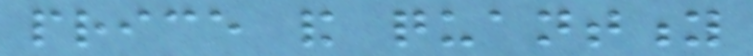price and quantity
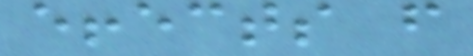effects from
